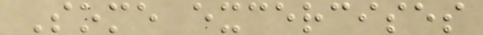Some excercises
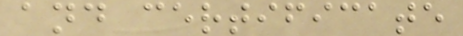and certificate
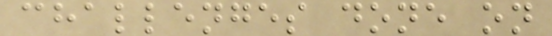challenges done on
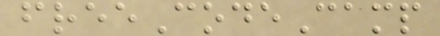freeCodeCamp
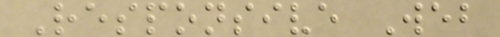Responsive Web
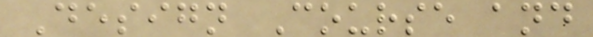Design Course and
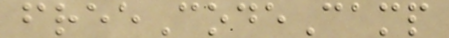freeCodeCamp
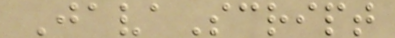JavaScript
